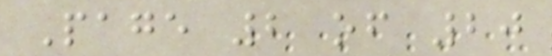Page 2 of 20
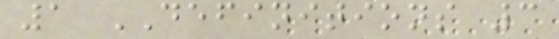1 DEFINITIONS 3
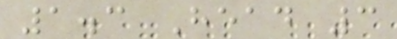1.3 Head 3
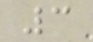3
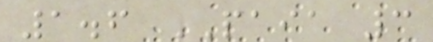1.6 PAIA 3
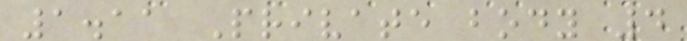1.11 Private body 4
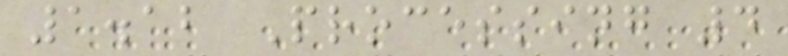1.12 Processing 4
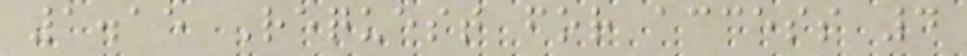1.15 Request for access 4
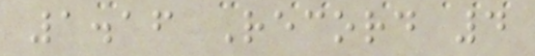1.16 Record 4
